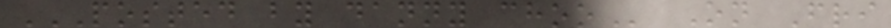POSTED BY DANNY CHOO On Fri
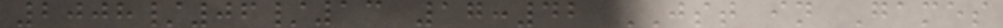2008/06/13 17:42 JST in Games
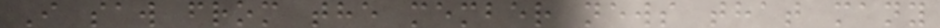I saw from the member news that many
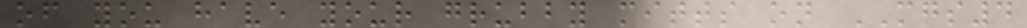of you have your grubby mitts on MGS4
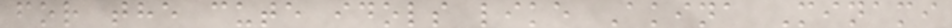for the cute idols like Akina Minami
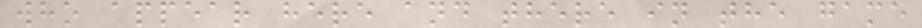who appear here and there in the game
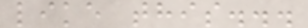like this...
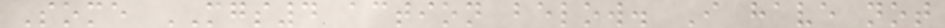Some MGS4 action below. I have not
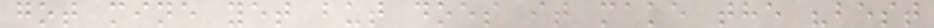got mine yet but does it make the "best
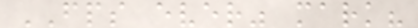FPS ever" mark?
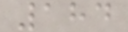184
